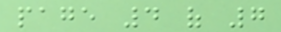page 4 of 7
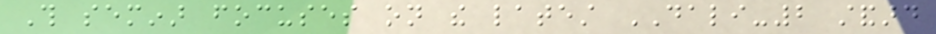This seminar focuses on the latest DALI-2 standard
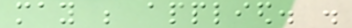may be applied. .
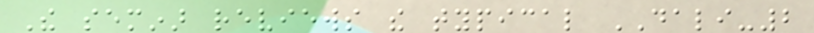The seminar reviews the typical DALI-2
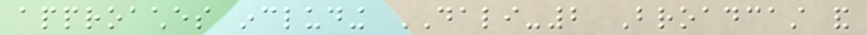approaches including DALI-2 Broadcast and
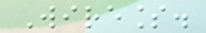Wireless.
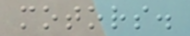motors.
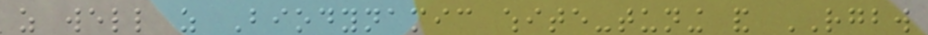as well as Biodynamic white-tuning and RGBW
